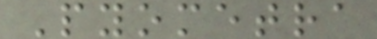Pyometra
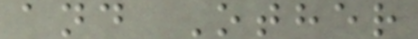and Other
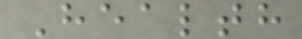Health
